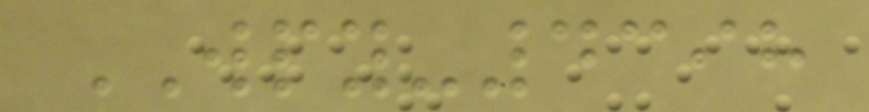WPY-4398
